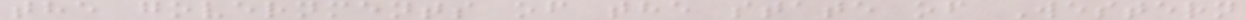the governments of the state of Western
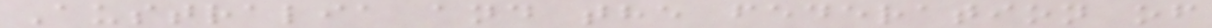Australia and the federation of
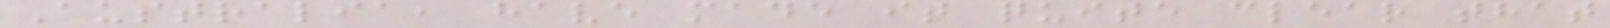Australia, have made it quite clear that
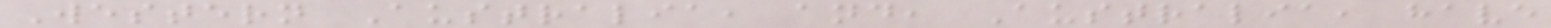Western Australia, and, Australia, have
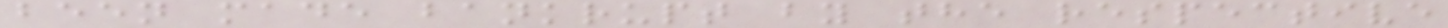been made bankrupt by the respective
